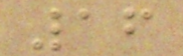16
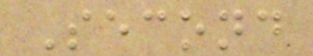Second
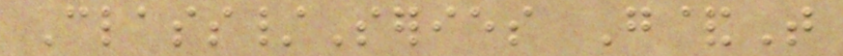Class/Series G&T
